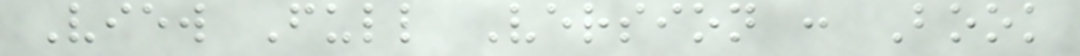View Full Version : Book
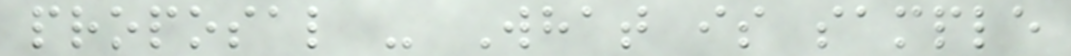proposal - What is sample
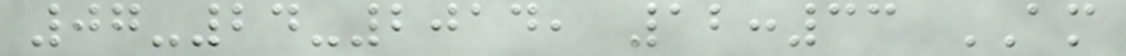07-24-2014, 12:33 AM
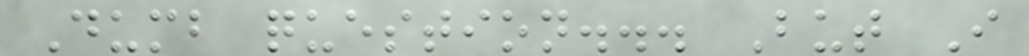Dumb question... But I
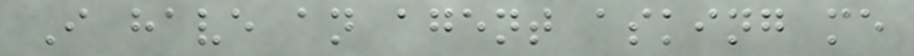I have an agent asking me
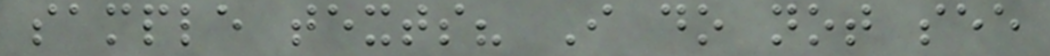sample texts? I do not see
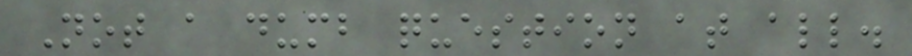Not a dumb question at all.
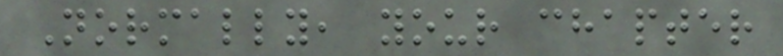Normally, your chapter
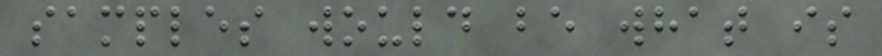samples would be what is
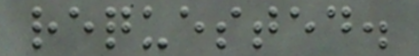requested.
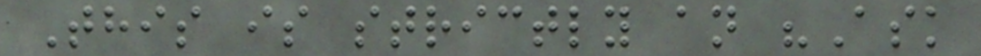This is strictly an "Ask
